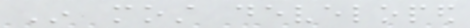In most developed
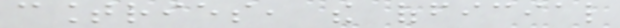countries, the official
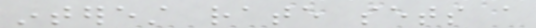interest rate sets a
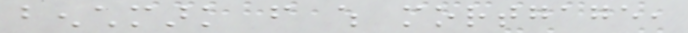benchmark from which mortgage,
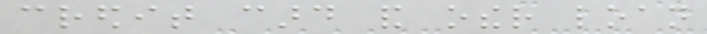credit card and other loan
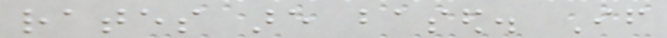rates are based. If
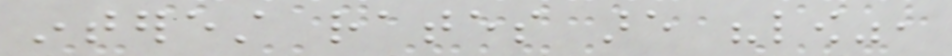interest rates are "low",
